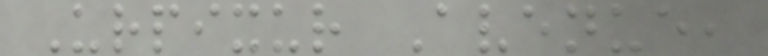Urpixur Avenue,
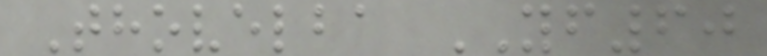Thovelba YF60
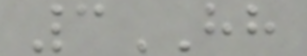3HH
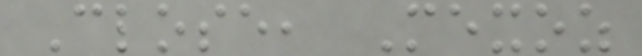Close, Mexoz
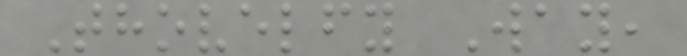Thovelfy Way,
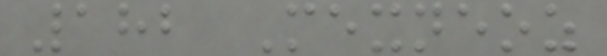182 Mexneoz
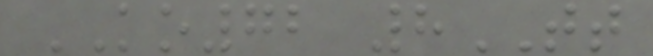KO72 8TT
